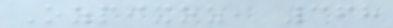Ozpixoz, 368
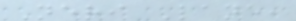Neri Lane,
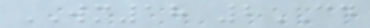WM18 2CD
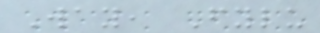Way, Fylu
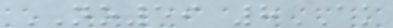NO59 8AK
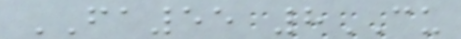FA55 8CU
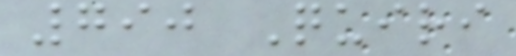790 Quiri
